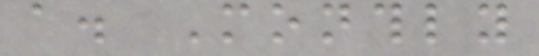a. Monthly
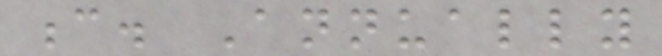c. Annually
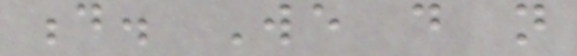d. We do not
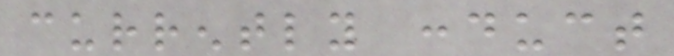currently conduct
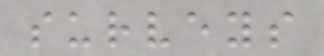surveys
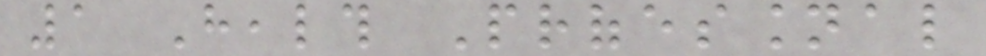1 Health Professional
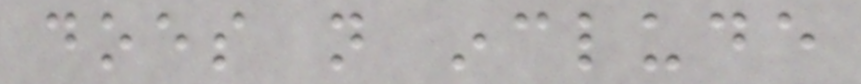does not include
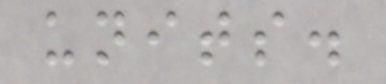units.
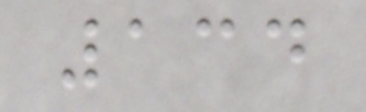134
